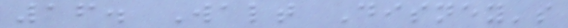16. Walt Disney's
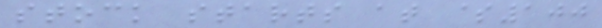stock starts at $100
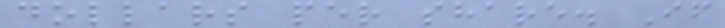dollars per share. If
